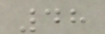48
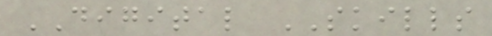DIGITAL SKILLS
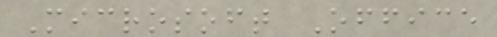Microsoft Office
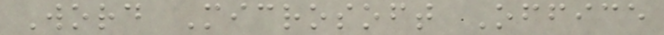Word Microsoft Office
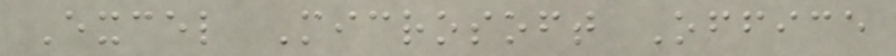Excel Microsoft Office
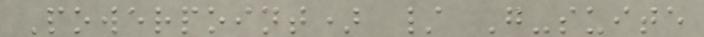Powerpoint) / G-suite
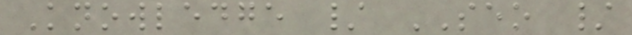Knowledge / SEO /
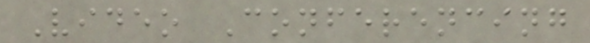Video Conferencing
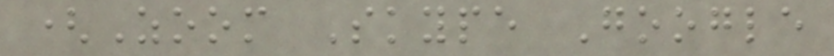(Zoom Skype Google
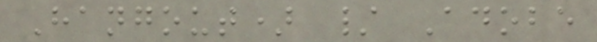Hangout) / Adobe
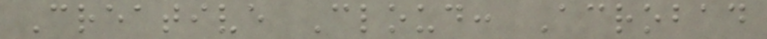Creative Cloud: Acrobad
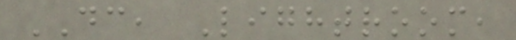DC, Lightroom,
